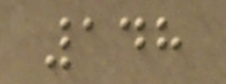148
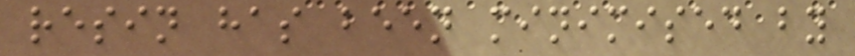resin has been minimised by
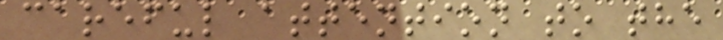careful attention to the
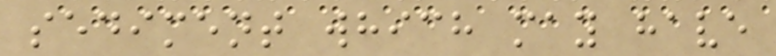sediment which may have
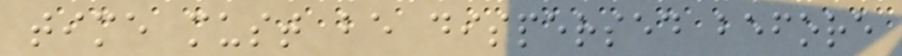time must be dispersed before
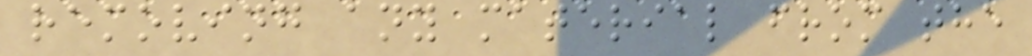removing any material from the
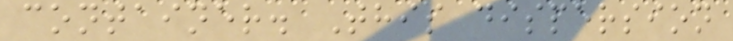container. This dispersion
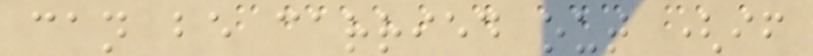can be carried out (if
